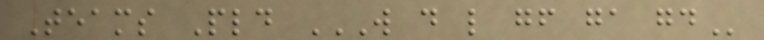Teams Pld W D L GF GA GD
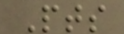Pts
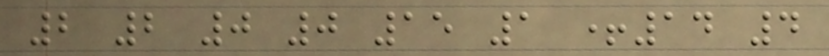2 2 0 0 15 1 +14 4
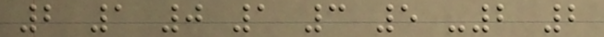2 1 0 1 3 5 -2 2
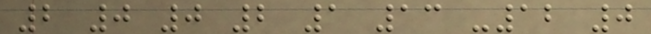2 0 0 2 1 13 -12 0
